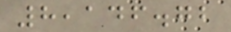8,146.72
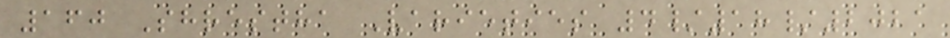160 Shrestha Varieties 4/18/2021
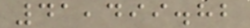41,499.82
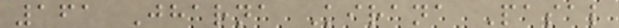161 Jharna Kirana Pasal
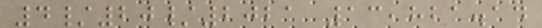4/20/2021 13,821.14
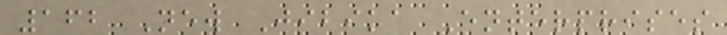162 New Jibika Enterprises
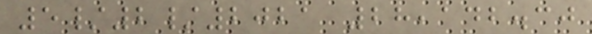5/2/2021 28,142.30
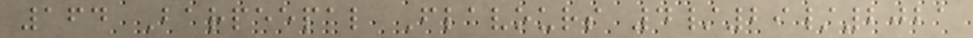164 Barpeepal Flavours 4/29/2021
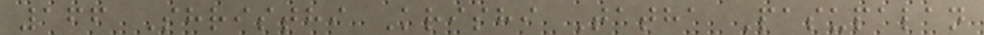166 Shristhi Krishi Tatha Pasupalan
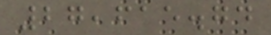27,615.74
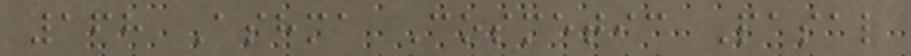168 Ashma Cosmetic Pasal
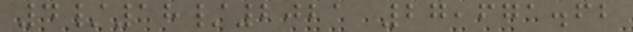4/18/2021 27,671.62
